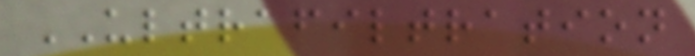ULTRAFILTRATION
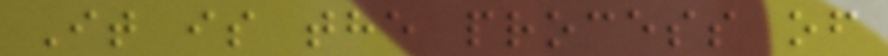It is the process of
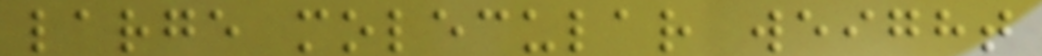large molecular weight
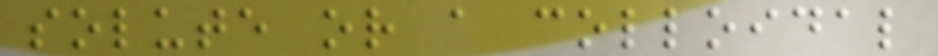solute or a colloidal
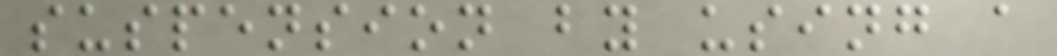suspension by using a
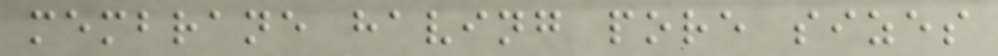membrane having pore sizes
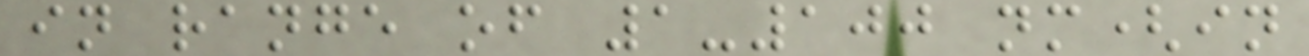in range of 1-100 nm(in
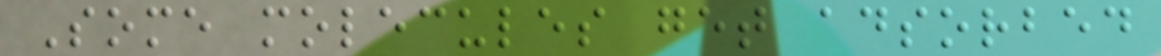Some molecules get adsorbed
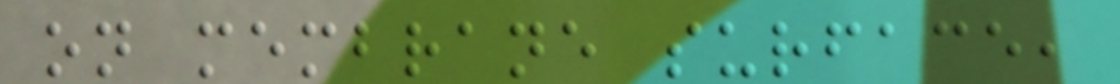on membrane surface,
